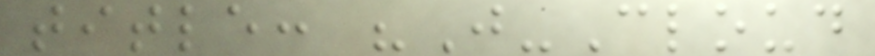title: "J-Cloud
